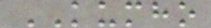KUMHO
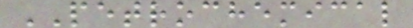PETROCHEMICAL
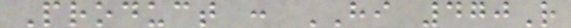Product : HI 470R
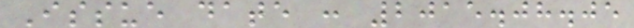Issue date : 2015.08.05
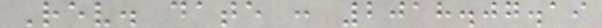Rev. date : 2018.07.19
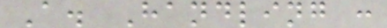A. Handling :
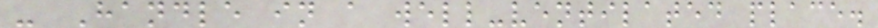- Handle in a well-ventilated place.
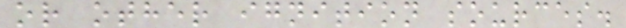or other ignition sources.
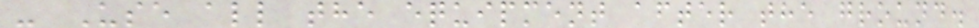- Use all the equipment after the ground.
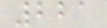221
